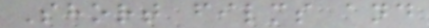Short films and
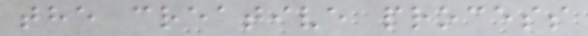the creative process
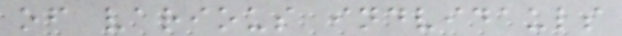of various indvidauls
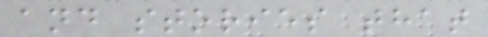and stories that
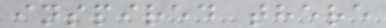inspired there
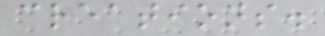creations.
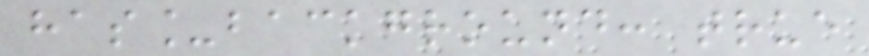has_background: true
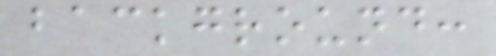background:
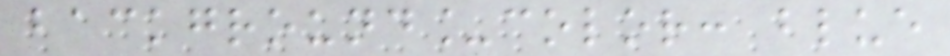background_color: blue
